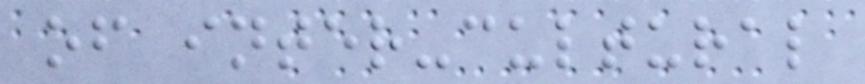of inter-cultural
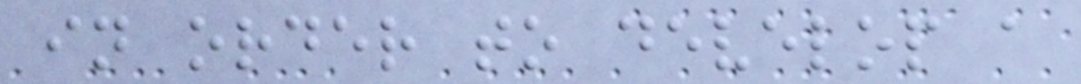in order to develop a
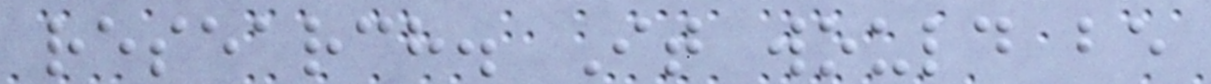research. It would be
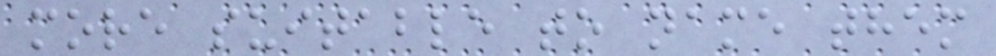more suitable to name them
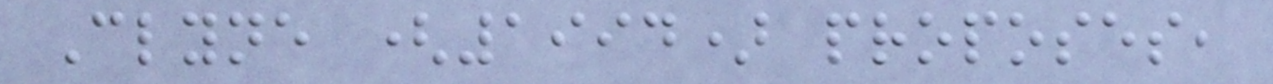Clyne (1994) proposes,
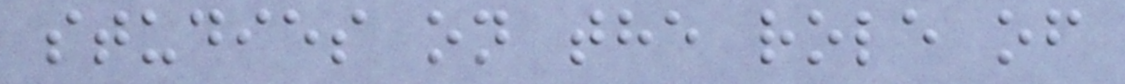studies on the role of
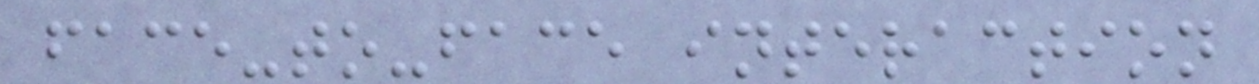face-to-face interaction
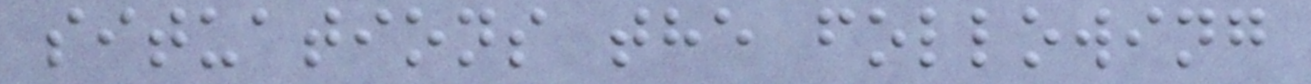situations the following
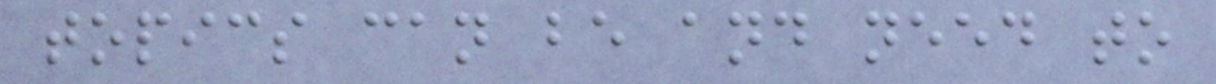topics can be and need to
